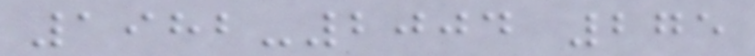1982-2004 275
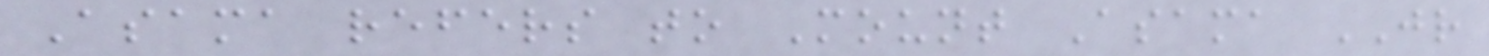Asama refers to Mount Asama JR
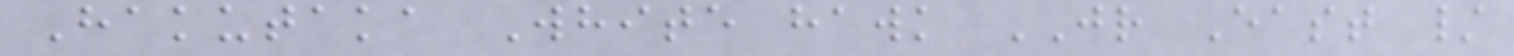Hakutaka White hawk JR East /
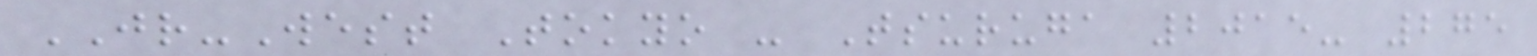JR-West Tokyo - Tsuruga 2015- 275
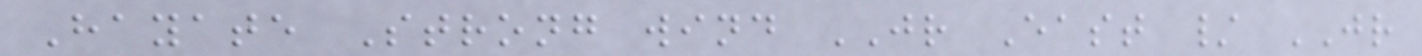Hayate Strong wind JR East / JR
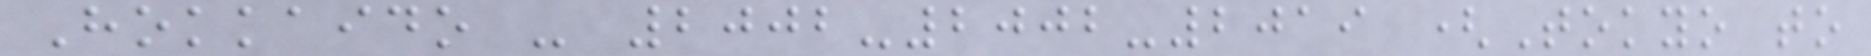Hokkaido - 2002-2002-2019 (Tokyo to
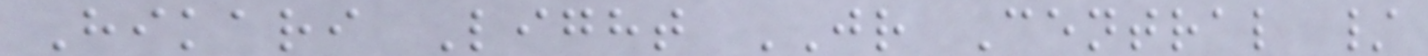Hikari Light JR Central /
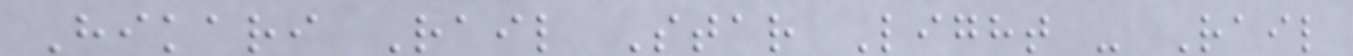Hikari Rail Star Light - Rail
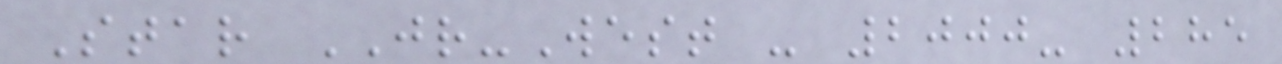Star JR-West - 2000- 285
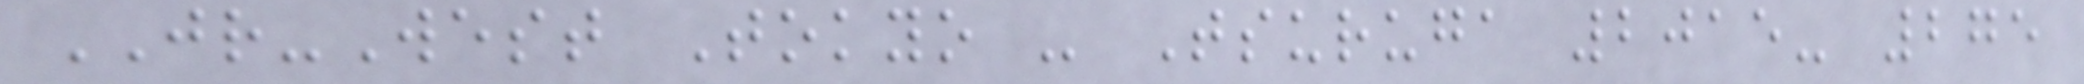JR-West Tokyo - Tsuruga 2015- 275
